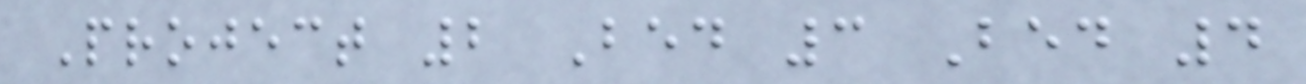Project 2 Bed 3 Bed 4
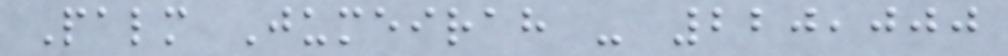Palm Jumeirah - 220,000
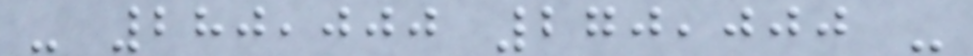- 280,000 270,000 -
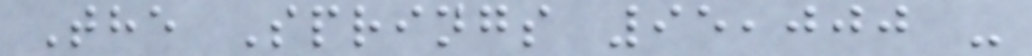The Springs 95,000 -
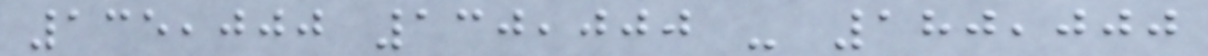135,000 130,000 - 180,000
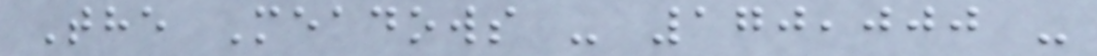The Meadows - 170,000 -
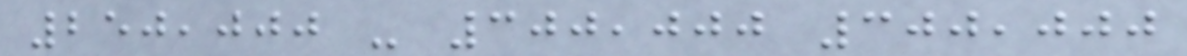250,000 - 300,000 300,000
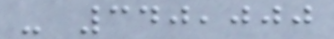- 340,000
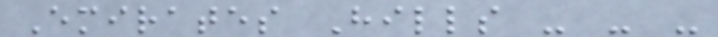Emirates Hills - - -
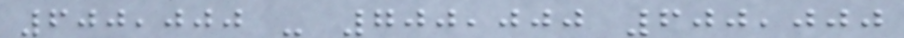600,000 - 700,000 600,000
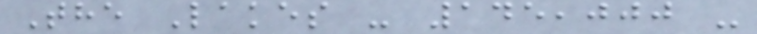The Lakes - 145,000 -
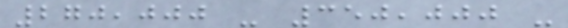270,000 - 350,000 -
